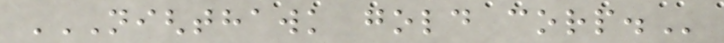NIGHTHAWK GOLD CORP.
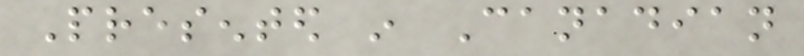Presented in Canadian
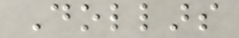Dollars
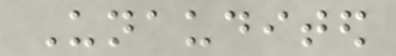Unaudited
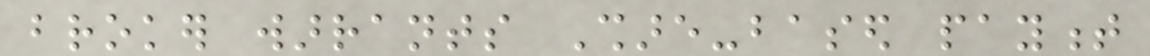broker warrants Share-based payment
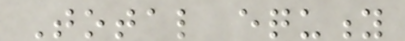Total equity
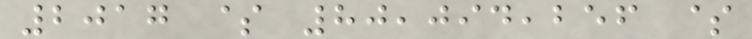2017 $ 80,094,256 $
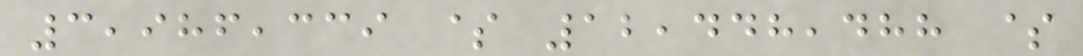3,986,339 $ 12,448,488 $
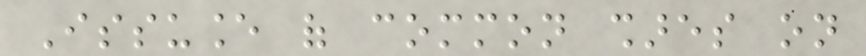Issuance of common shares on
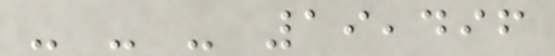- - - 19,496
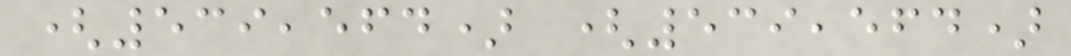(539,564) (539,564)
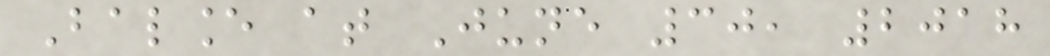Balance at June 30, 2018
